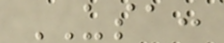USA:
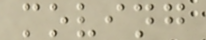moving
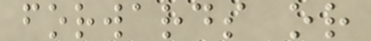forwards or
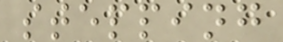stepping
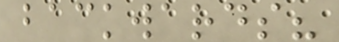backwards?
